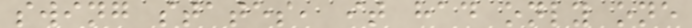swing states, it had only one
